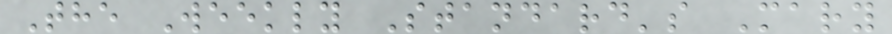The Weekly Standard's Mary
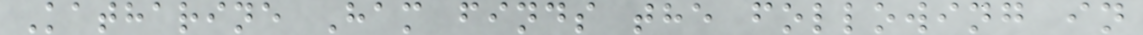Katharine Ham finds the following in
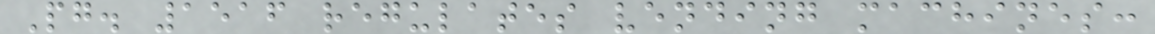Pg. 1516 regulates vending machines:
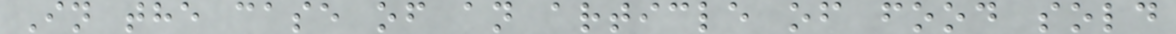In the case of an article of food sold
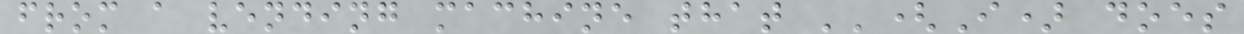from a vending machine that ''(I) does
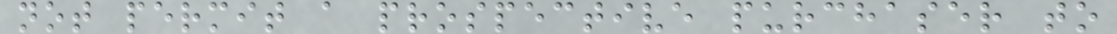not permit a prospective purchaser to
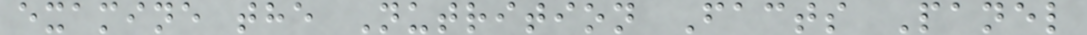examine the Nutrition Facts Panel
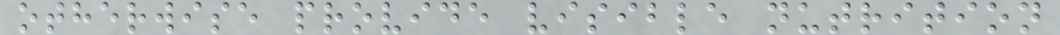otherwise provide visible nutrition
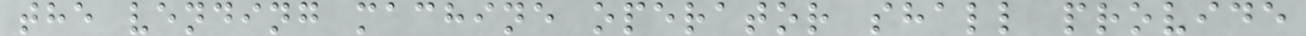the vending machine operator shall provide
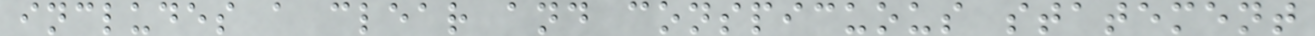includes a clear and conspicuous statement
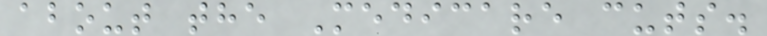about the Medicare cuts.
